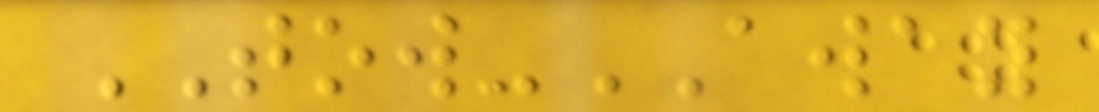TOW-AWAY
